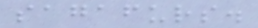sagafurs.
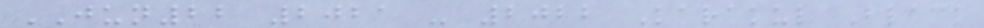JUN22 2021 - 2022 Karakul Black
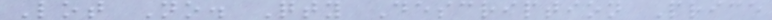Lot No. Qty Description Price
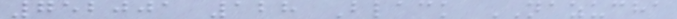752001 128 Black NAZUCHA
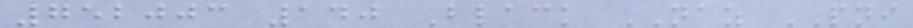752003 140 Black NAZ PNI
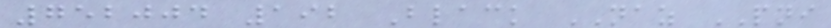752004 192 Black NAZ PNI
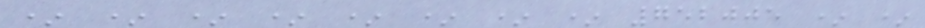* * * * * * * * 752005 * *
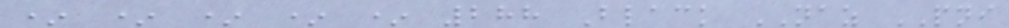* * * * * 288 Black NAZ PNI
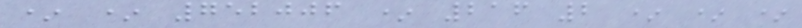* * 752006 * 216 2 * * *
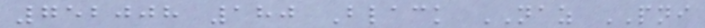752008 180 Black NAZ PNI
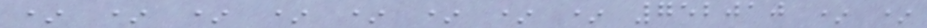* * * * * * * * 752010 * *
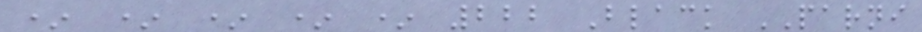* * * * * 222 Black PARNI
